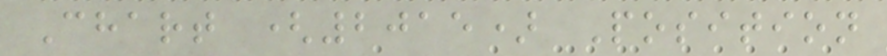Chart (2015) Position
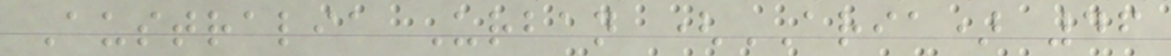Australia Urban (ARIA) 46
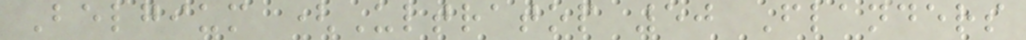Belgium (Ultratop 50 Flanders
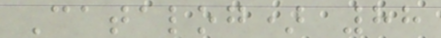Catalog) 88
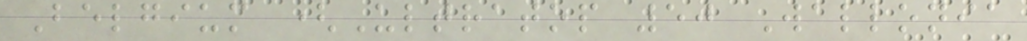Belgium (Ultratop 50 Wallonia
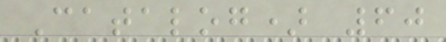Catalog) 60
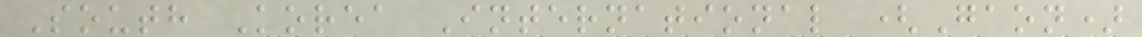South Korea International (Gaon)
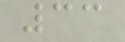33
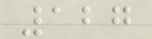127
